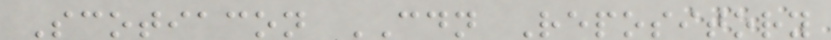Scotiacon CDN Repository
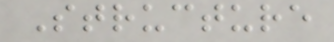Structure
